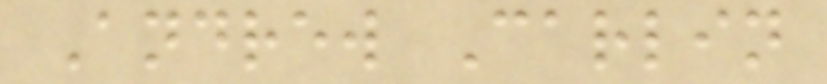Andrew Carlin
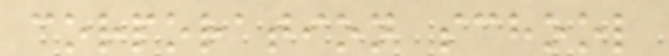corporation school
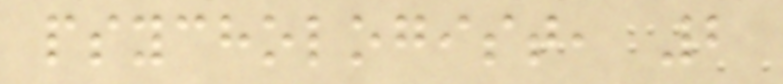psychologist, 2
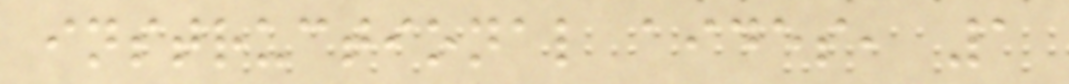instructional aides, 1
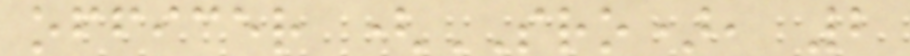officer (SRO), 2
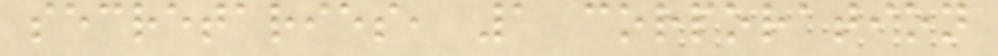secretaries, 1 corporation
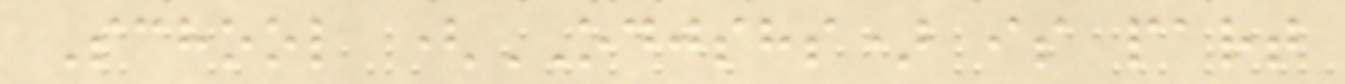School (ODJSHS) is part
